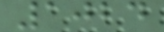1024
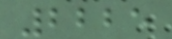2225
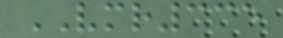VMR335
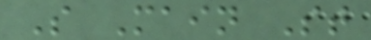S Main St
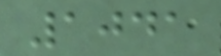1041
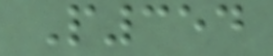P354
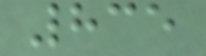835
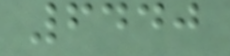6440
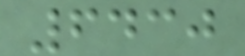6430
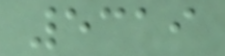5319
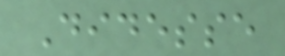Didesse
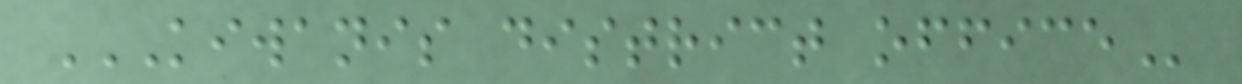KIWANIS DISTRICT OFFICE
